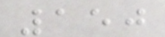150
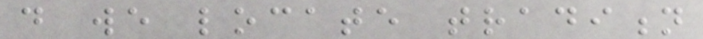do we locate tradition
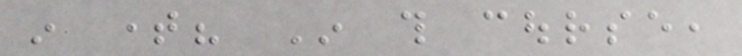in time? In this course,
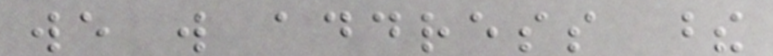we will address these
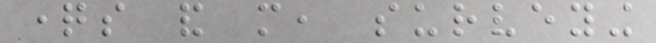questions and more, surveying
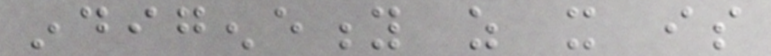indigeneity as it is
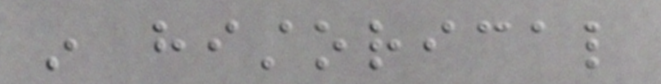in historical
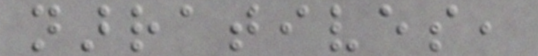narratives,
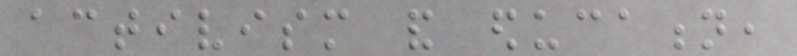activism and education,
